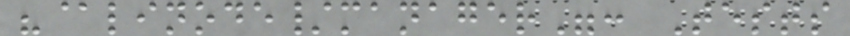"@linode/manager": Tests
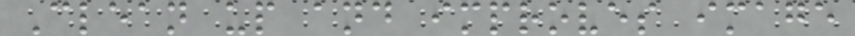Clean up and improves image
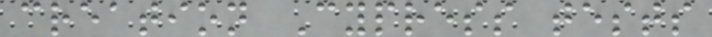creation Cypress tests
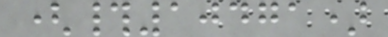(#10471)
